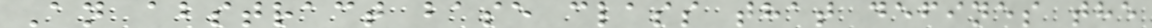An abstract base class that defines the
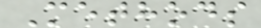Methods
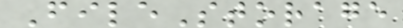FileStorage
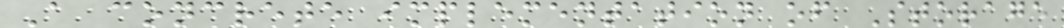A concrete implementation of Storage
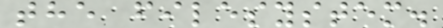the filesystem.
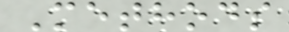Methods
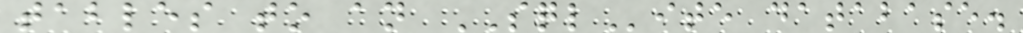tables to an SQLite database.
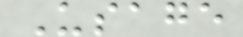Usage
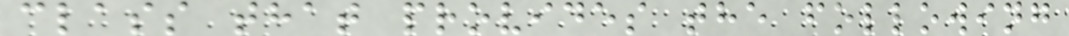class that provides the following
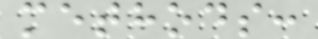methods:
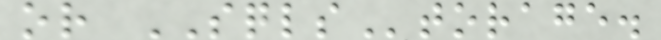or SQLStorage.
